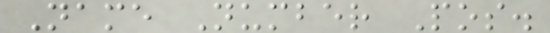Name Number Pos.
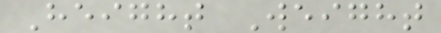Height Weight
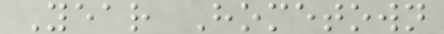Year Hometown
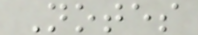Notes
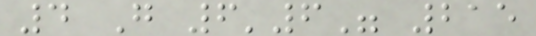4 G 6'6" 215
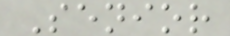Senior
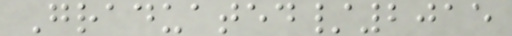Graduated/2015
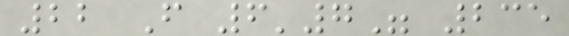22 F 6'7" 235
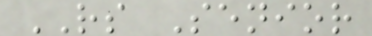RS Senior
